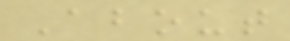About
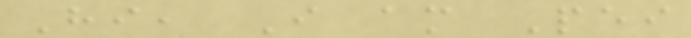Hi, I am Pei
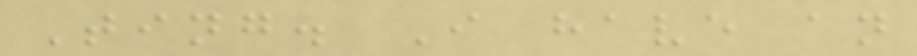Ting. I have an
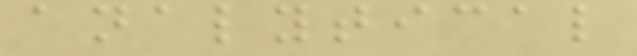analytical
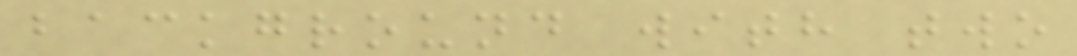background with two
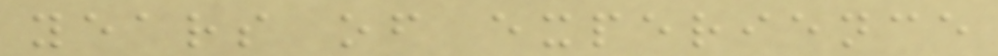years of experience
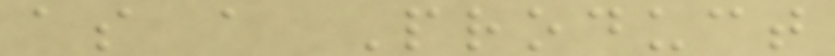as a Product
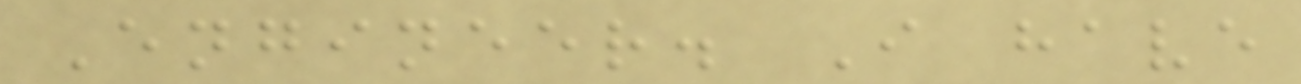Engineer. I have
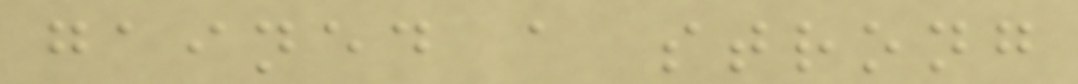gained a strong
